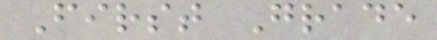First Grade
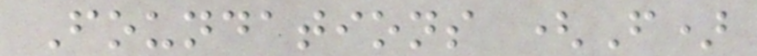Foundations (F)
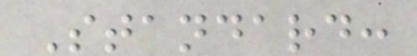Standard:
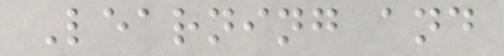Learning and
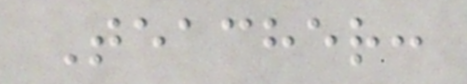Teacher:
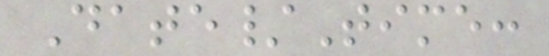Date/Time:
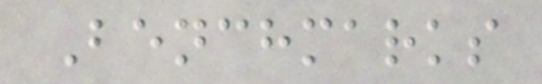Benchmarks
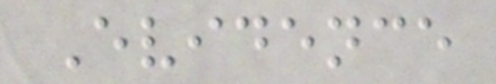Evidence
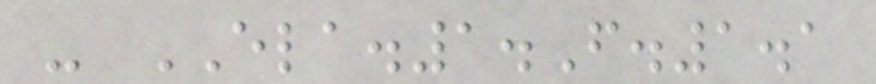- ELA.1.F.1.1
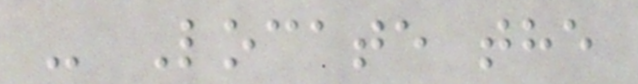- Locate the
